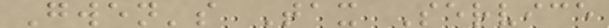Gwen's Tax Service
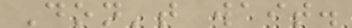Don't wait.
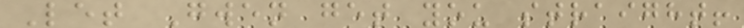Let Gwen get you straight!
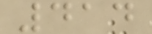414
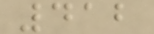412
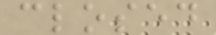closed
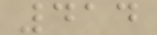414
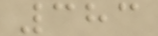383
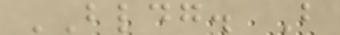BLDG. B
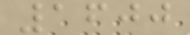1600
